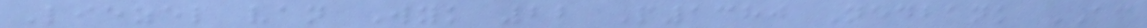Liezel van Wyk 22 P1380 Nedbank AC
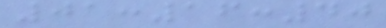01:16:40
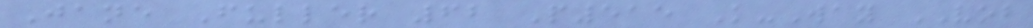Jane Fuller 62 P515 K-Way VOB
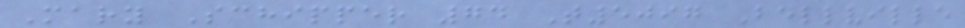Mary Schipper 74 T5097 Bellville
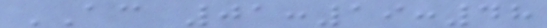AC 01:19:48
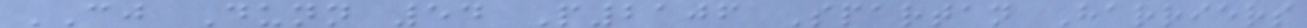CJ Dunn 54 P2106 Spartan Harriers
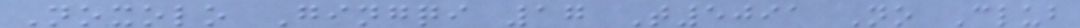Noxolo Gingqi 17 T5091 No Club
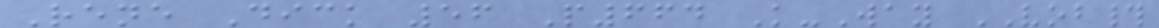Rene Dick 56 P664 K-Way VOB#
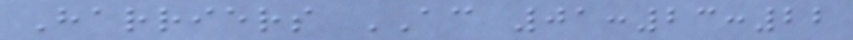Harriers AC 01:23:22
